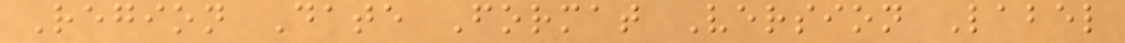Region Date Format Version Label
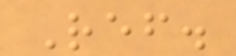Ref.
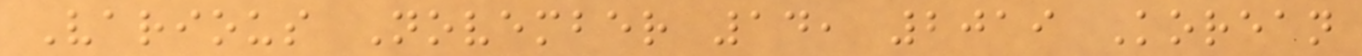Various November 14, 2019 Korean
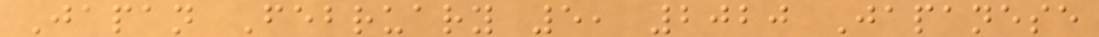Japan February 5, 2020 Japanese
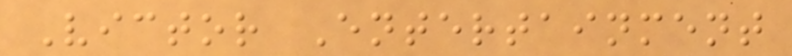Victor Entertainment
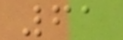61
